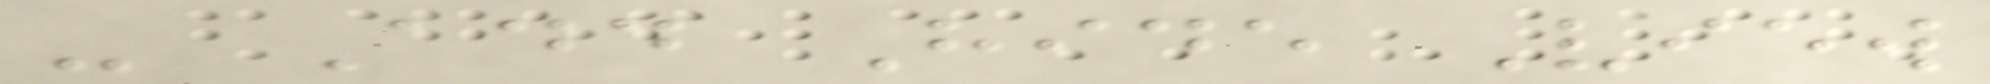- Add Hide View
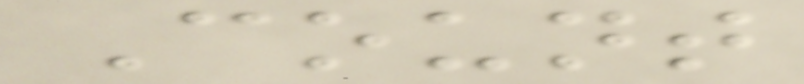Count
